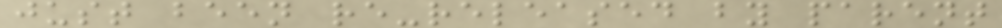just been re-released by parent
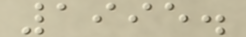1995.
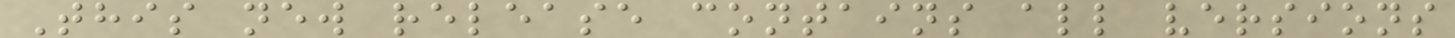This new release contains all versions
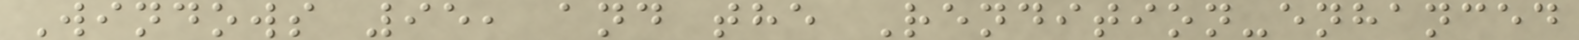Windows 95, and the Rendition-enhanced
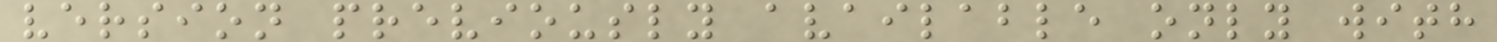version previously available only with
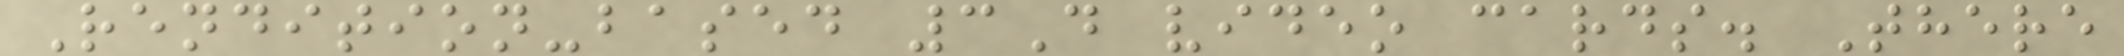Rendition-based 3D video cards. There
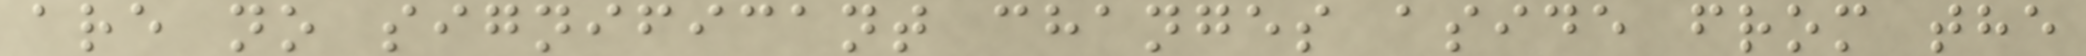are no significant changes aside from the
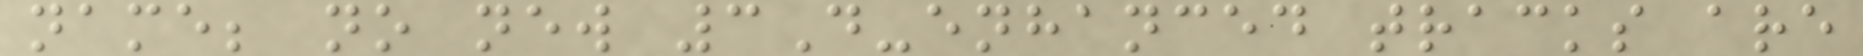name; no new 3D-enhanced tracks are
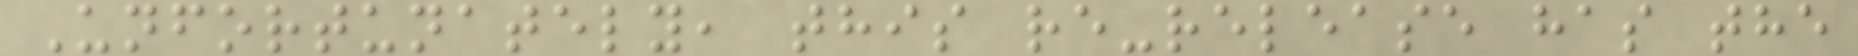Unfortunately, this re-release has the
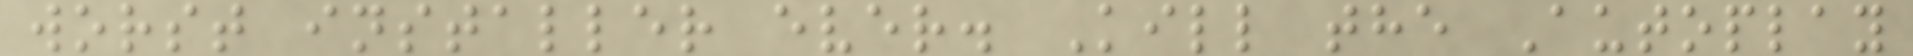worst installer ever. Kill the Autoplay
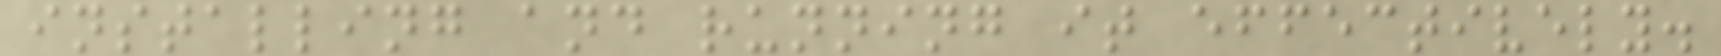installing and running it effectively.
